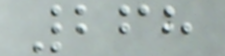268
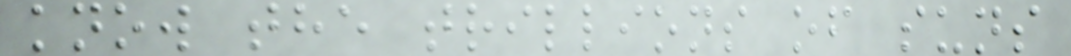know the trillions of suns
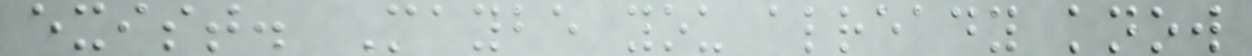exist. Maybe you already know
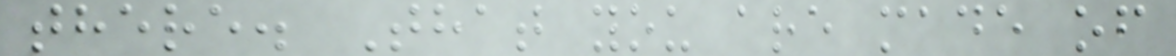there. That you are made of
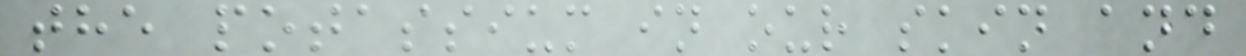the potassium in our skin and
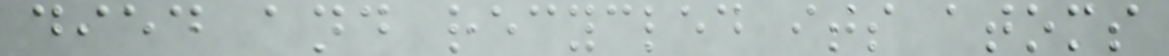died and recycled its atoms
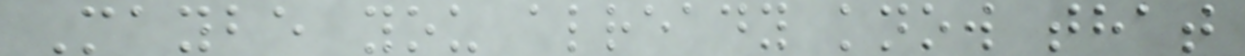Maybe you already know that
